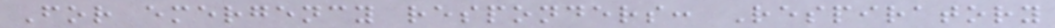For emergency responders: Respiratory
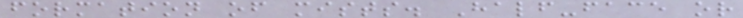formation of mists. Half-face or
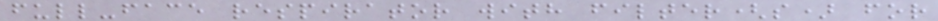full-face respirator with filter(s) for
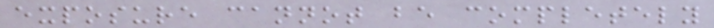exposure cannot be completely
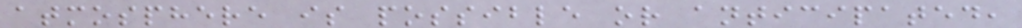atmosphere is possible or anticipated,
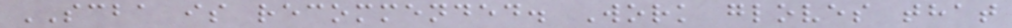SCBA is recommended. Work gloves that
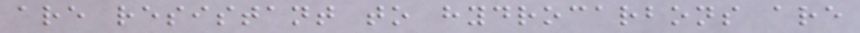are resistant to hydrocarbons are
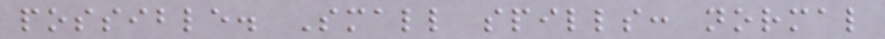possible. Small spills: normal
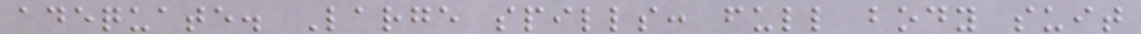adequate. Large spills: full body suit
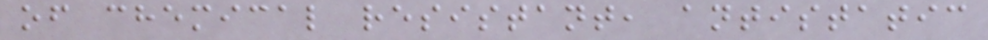of chemical resistant, antistatic
